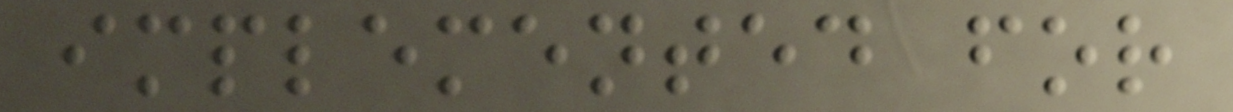implemented for
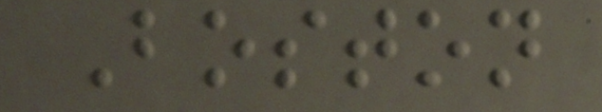Boston
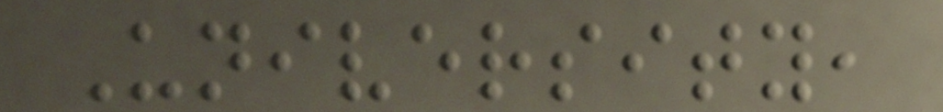University,
